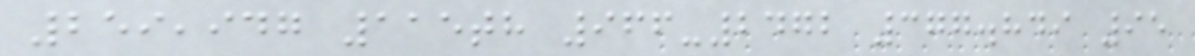259,947 115th 966-2472 377.849 95
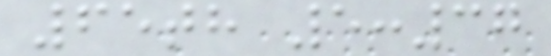65th 5:37
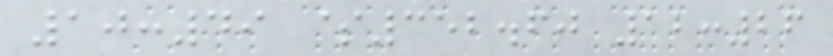10:49 $352.60 12:26
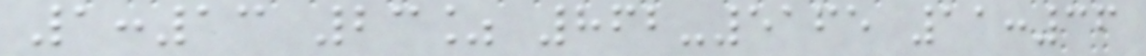1:13 23% 862-5165 11:36
